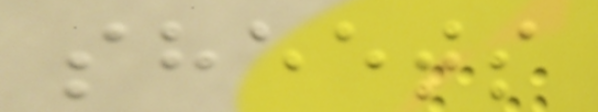sheets
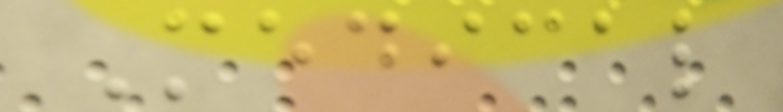Medical
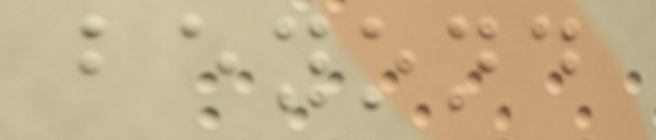beyond
